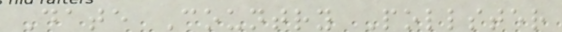Date Country Pollster
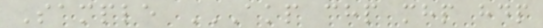Sample AKP CHP MHP HDP
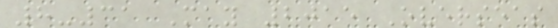8-31 May 2015 Overseas
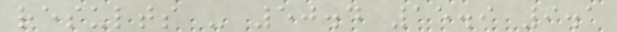results - 50.4 15.9 9.1
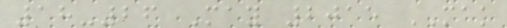18-26 May 2015 MAK
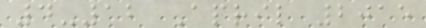4-12 April 2015
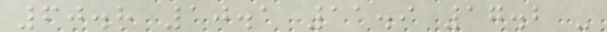60.8 10.1 11.9 17.2 -
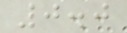0.0
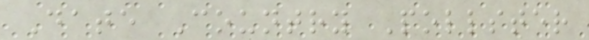Date Country Pollster
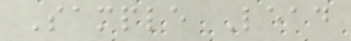Sample Lead
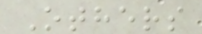Others
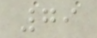79
